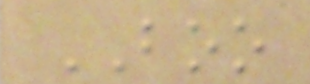BOO
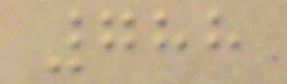788
